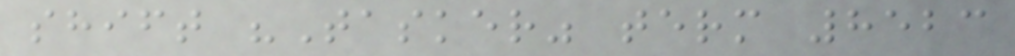shift "Tasker" term 8523
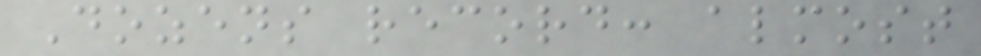Dozens record: almost
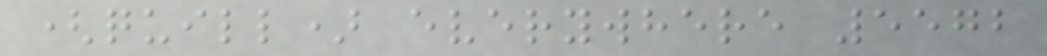(quill) everywhere 5572
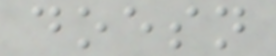doesn
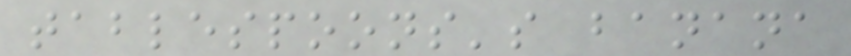tablespoons's banana
